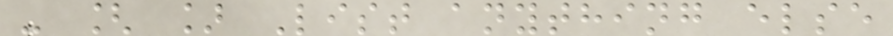- [ ] List anything else
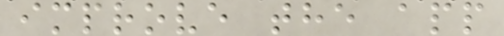improve the app
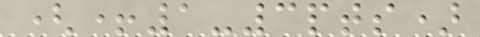(+1-3pts)
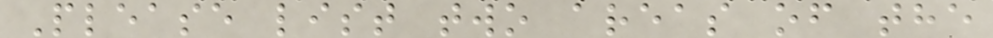Please list two areas of the
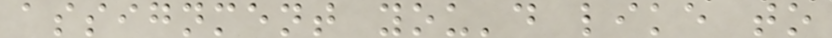assignment you'd like to
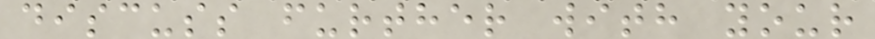discuss further with your
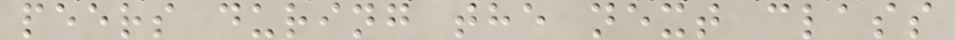peers during the next class
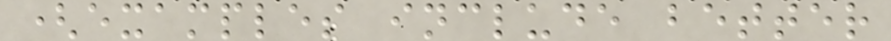(examples include better
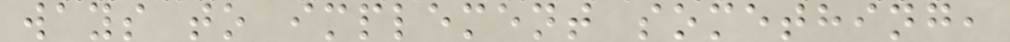ways to implement something,
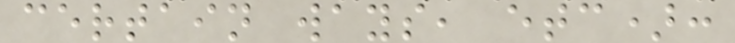certain ways, etc):
